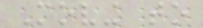Moving to
